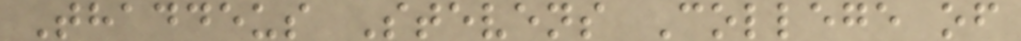Thaddeus Stevens College of
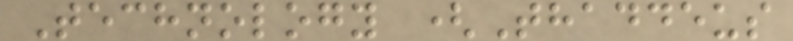Technology (Thaddeus
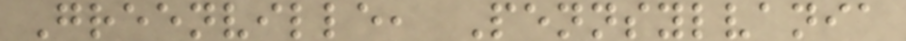Greenville, Pennsylvania
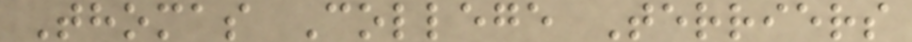Thomas College Terriers
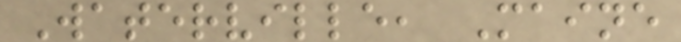Waterville, Maine
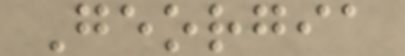Georgia
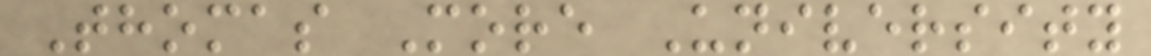Thomas More University
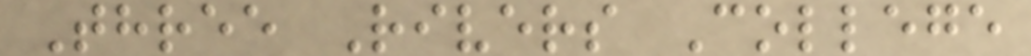Three Rivers College
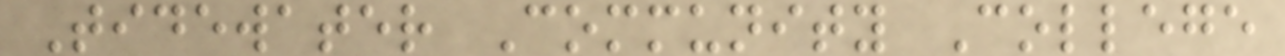Tidewater Community College
